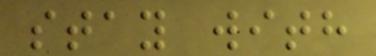stay with
